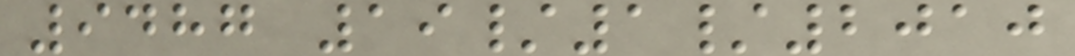9487 19/1/2010
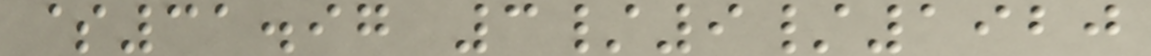$31.97 3/9/1920
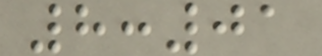8:01
